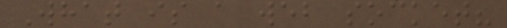What is a web socket?
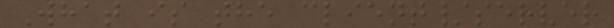What is the client/server
